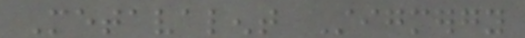Metavalent Stigmergy
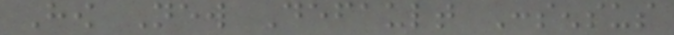How New Default Consensus
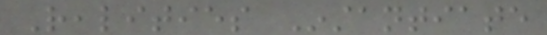Realities Instantiate
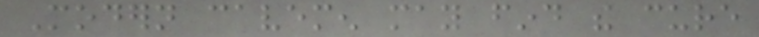Modern cavemen may find the cure
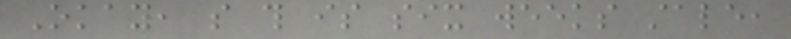Okay, so this is six weeks stale,
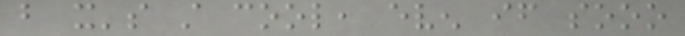but it's still cool, even if sooo
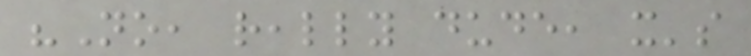"No, really dude, it's
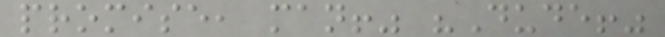promise, man!" "Dude!"
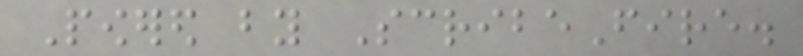Powered by ScribeFire.
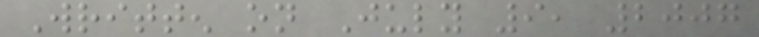Written on July 9, 2007
